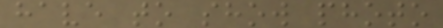have to show photo
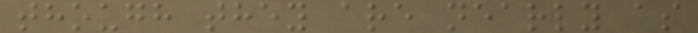though they are nearly as
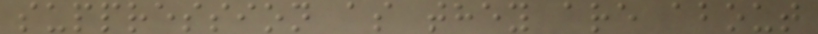suppression as they are about
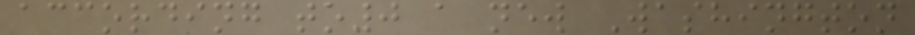according to0 a new Washington
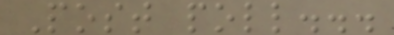Post poll...
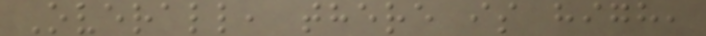Overall, there is high,
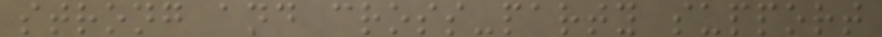strong and cross-party support
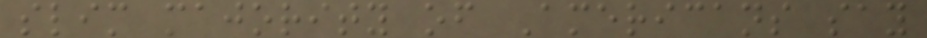slim majority of Americans say
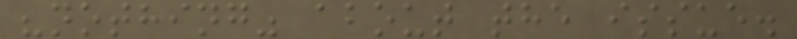"nothing" about the issue.
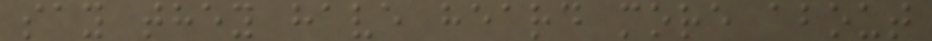say they have heard more about
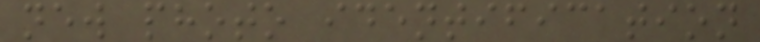new photo identification
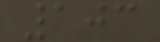103
